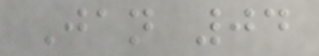Jan 04
